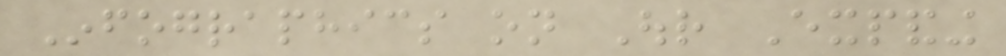Infographics on Our Expanding
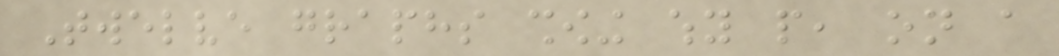Twelve graphs showing why people, on a
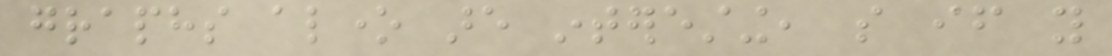graphs alone are interesting, so if you
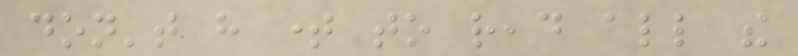don't have time to read all the
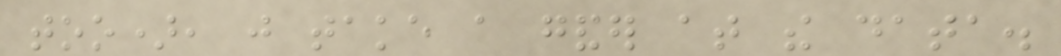too), just take a gander at the data.
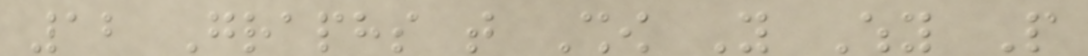12 Graphs that Show You Why People
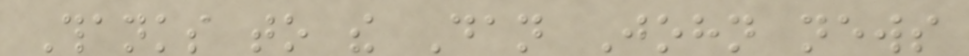Thanks to the Dan John news
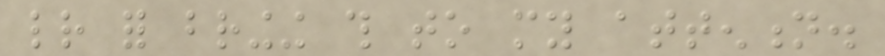letter for bringing this to my attention.
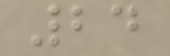24
